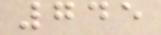745
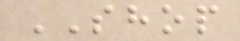SHOP
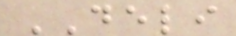DELI
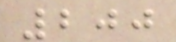200
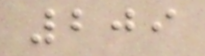209
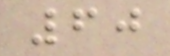60
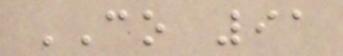CO 91
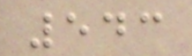543
